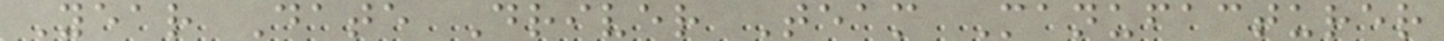Year Date Driver Team Manufacturer
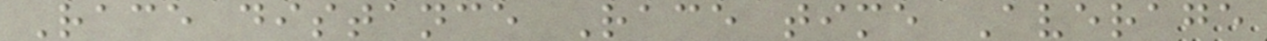Race distance Race time Average
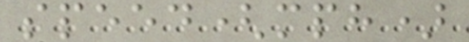speed(mph)
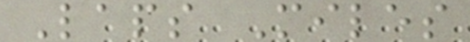Laps Miles
